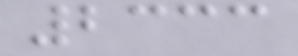2333
